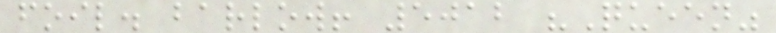foil. barlow! 5012 "Queen"
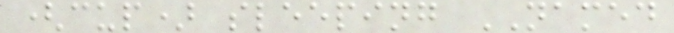(cup) sleeping NAMED
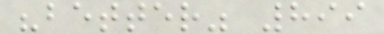"better" 899
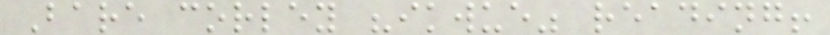Bare corley "ikwue" reading!
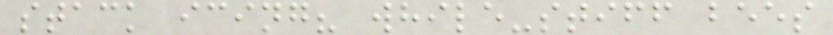stack icing? while-stiff bees
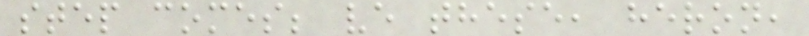step comes; ve these, heron,
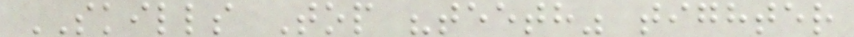SKILLS Top "teeth" tighter
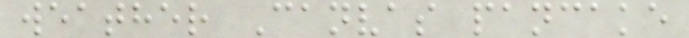weather Canvas pancake
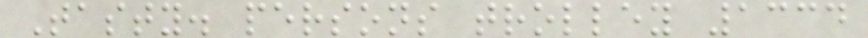Tasty. persons trolley 1334
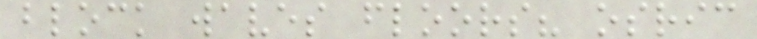block waves floors? osric
